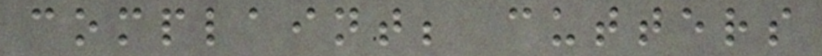complaint; cutters
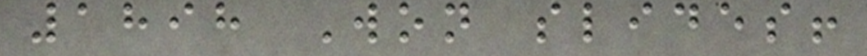1898 Won slides!
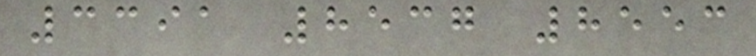3391 8537 8553
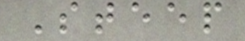Steep
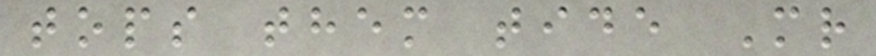tops them tide Mr
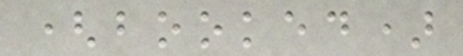(booked)
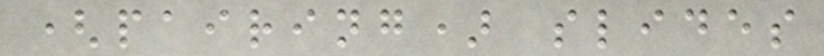(pairing) slides
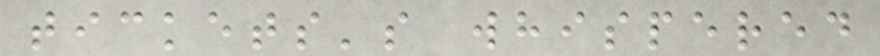tickets's whispered
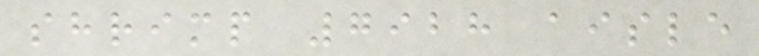shrimp 7928 aisle
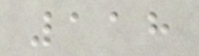118
